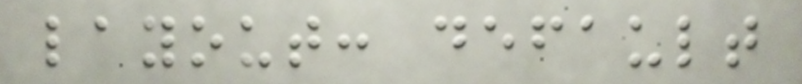layout: default
